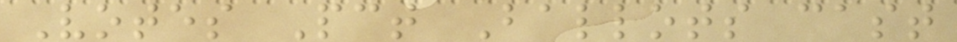Votes Pct Ballots cast
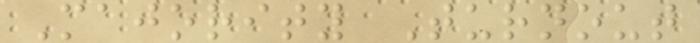Majority Turnout
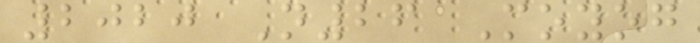2020 N26 Moyog
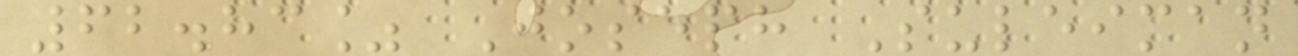62.83% Joseph Suleiman
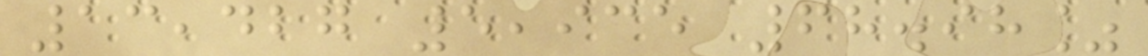13,427 5,935 68.98%
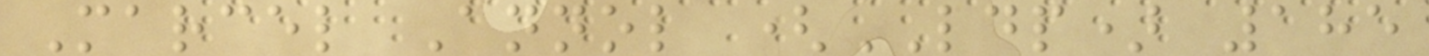Marcel Annol (LDP) 185
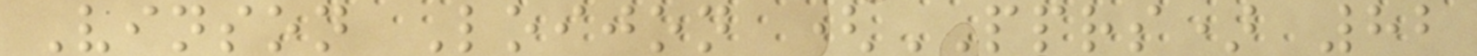Vinson Loijon (PPRS) 82
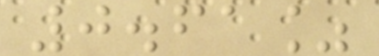0.61%
